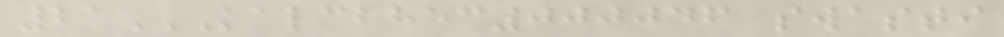21KALCBHEC000046 SWASTI
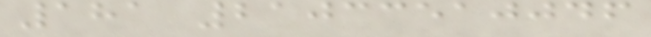181 21033510046
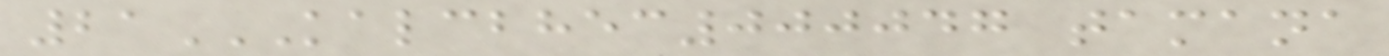21KALCBHEC000047 TAMANA
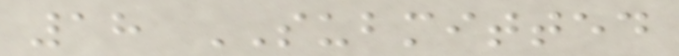18 SUBMITTED
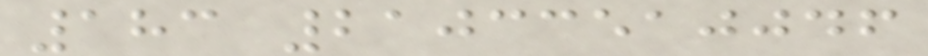183 21033510046
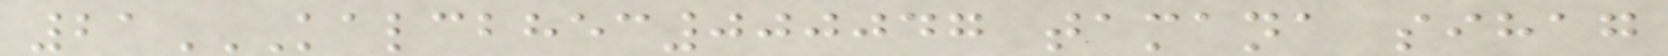21KALCBHEC000047 TAMANA SIHAG
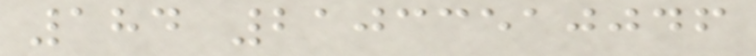184 21033510046
